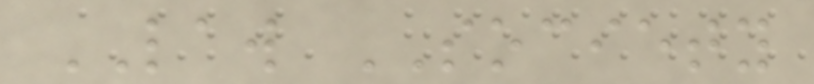LAW SOCIETY
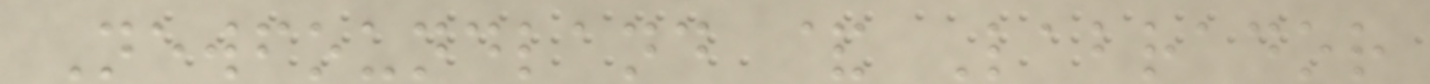Newfoundland & Labrador
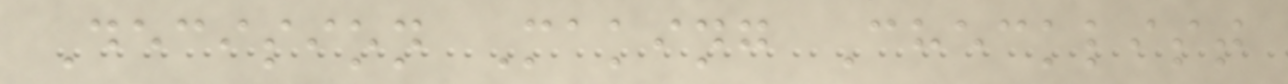Decision Making Checklist
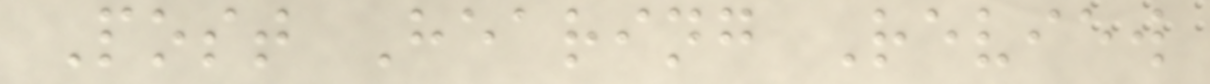Post Hearing Review
